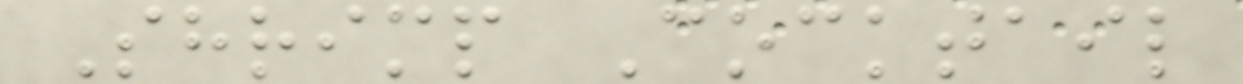Shrimp Cocktail
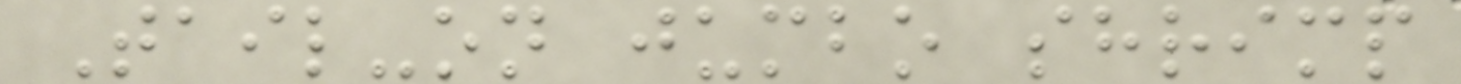Tail-on jumbo shrimp
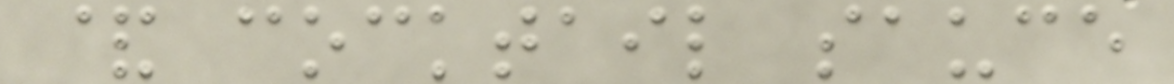& cocktail sauce
